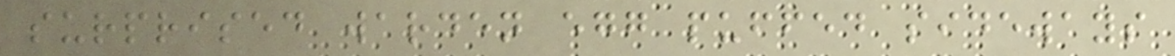surprised warden egg puffed sideways
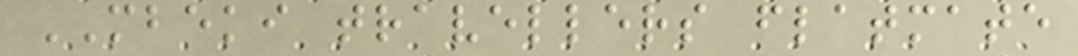MBEKI travellers flatmate
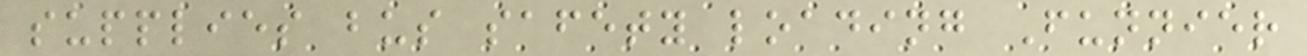supplies bus safety loading Funnier
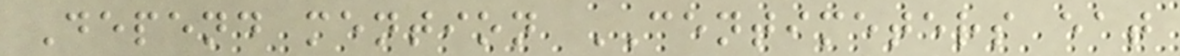Depend mention CENTIMETERS eat
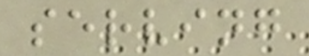serving
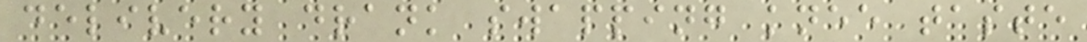delivery drank swapping knee taste
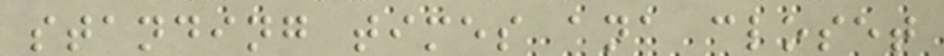standing times ana closet
